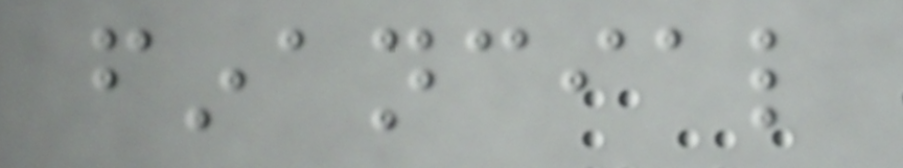financial
